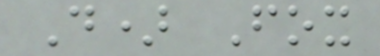D) Fox
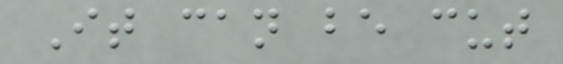It can be cut
